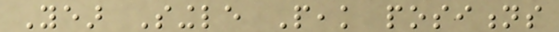Year Single Peak positions
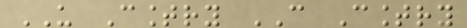US Country CAN Country
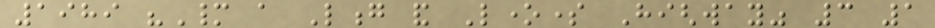1989 "Many a Long and Lonesome Highway" 3 1
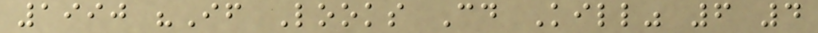1990 "If Looks Could Kill" 6 4
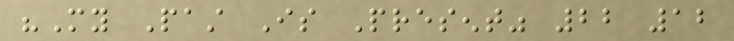"My Past Is Present" 22 12
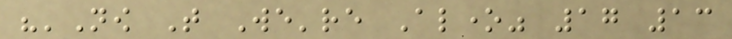"'Now That We're Alone" 17 13
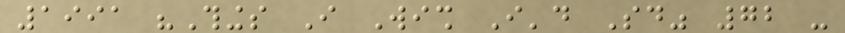1991 "Things I Wish I'd Said" 72 -
